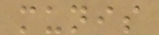munis
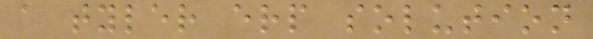a tyler erp solution
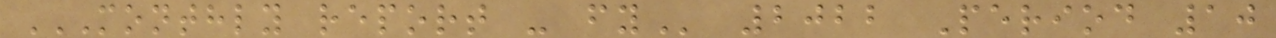MONTHLY REPORT - FY 2022 Period 10
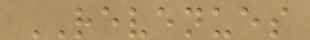REVENUES
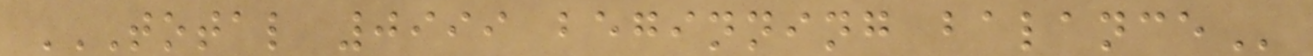TOTAL 0999 BEGINNING BALANCE
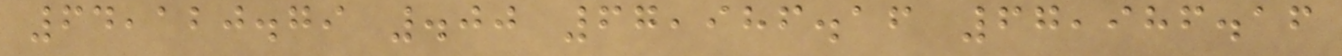64,120.79 .00 67,986.16 67,986.16
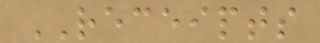RECEIPTS
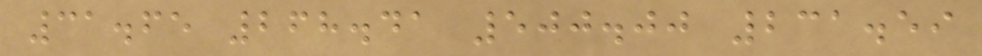31.65 268.41 500.00 231.59
